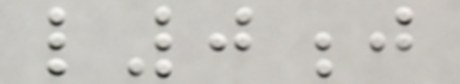l0j
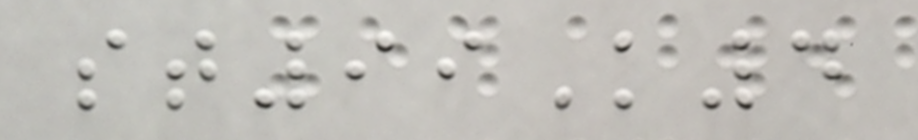st99K4
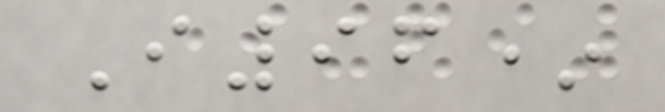I96*
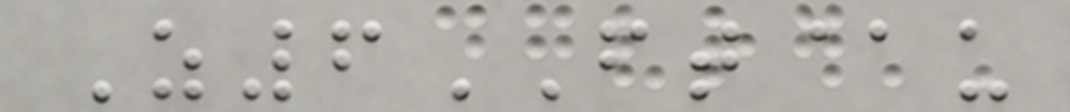Z6FT@u
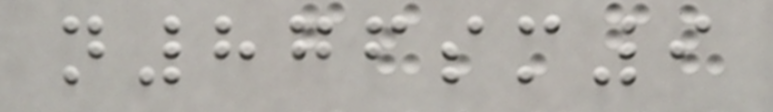n876sm9
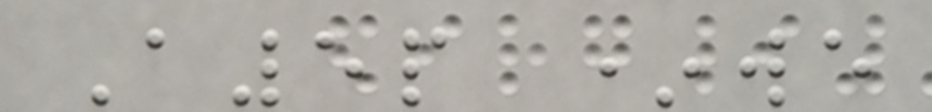A5p *we
